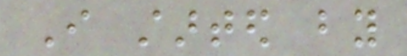I started by
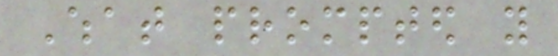What prompted you
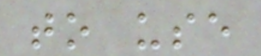to use
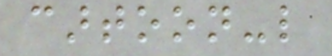cartoon-like
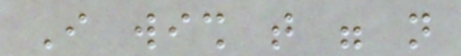I wish that were not
